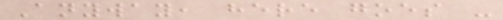Anyway, here goes -
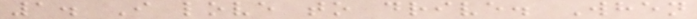1. I love to drive. When
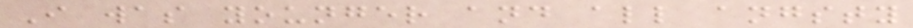I was younger and all angsty
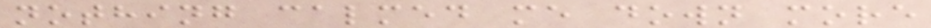nothing calmed me down more
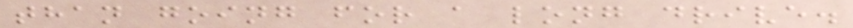than going for a long drive.
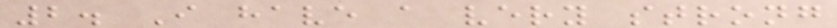2. I have a very strong
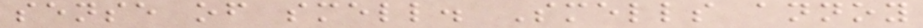sense of smell. Smells annoy
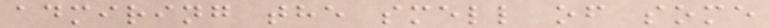admiring the smell of some
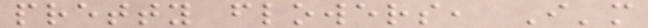pretty flowers, I'm
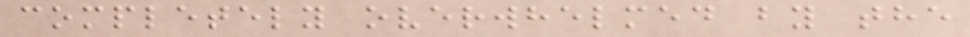completely overwhelmed by the
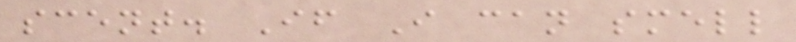scent. If I can smell
